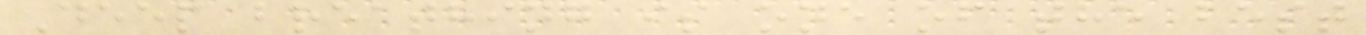Deep breathing is one of the best
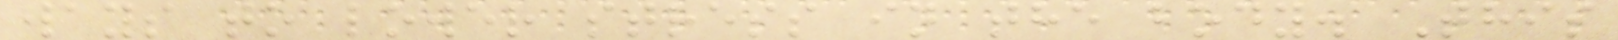ways to lower stress in the body. This
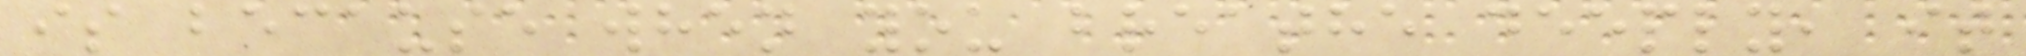is because when you breathe deeply, it
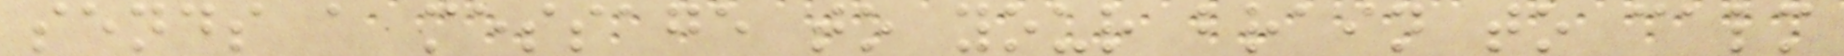sends a message to your brain to calm
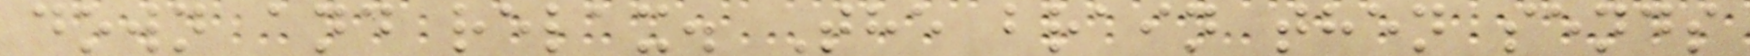down and relax. The brain then sends
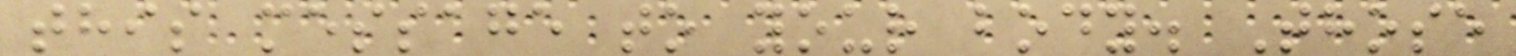this message to your body. Those
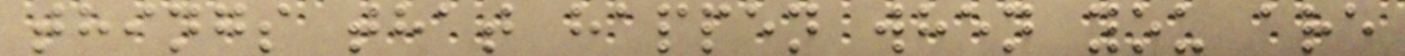things that happen when you are
